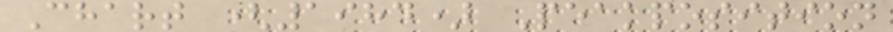Chart (1984) Peakposition
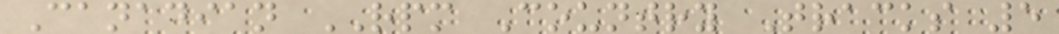Canadian RPM Country Tracks 5
